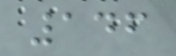146
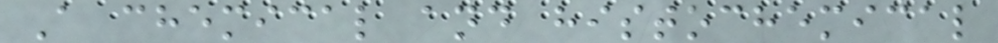A chemical and histochemical
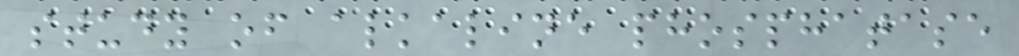study of alkaline phosphatase
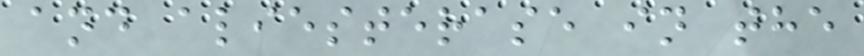and aliesterase in the
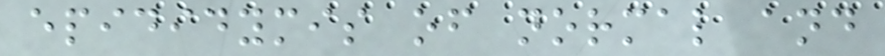epididymis of normal and
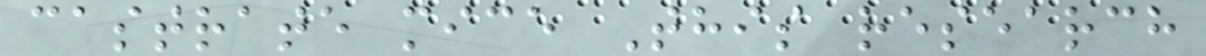castrate mice This research
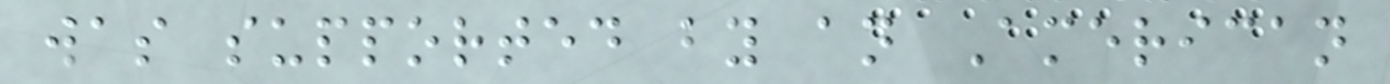was supported by an American
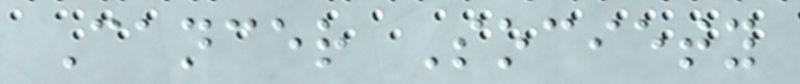Cancer Society
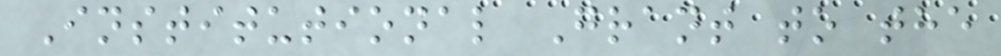Institutional Grant to the
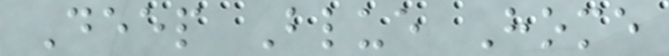Deep Blue Home
